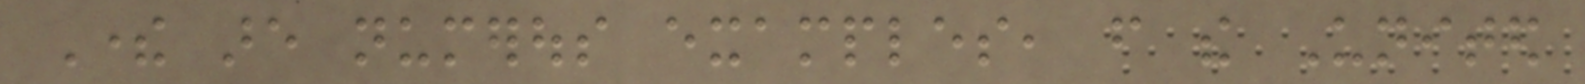There are numerous examples, from the United
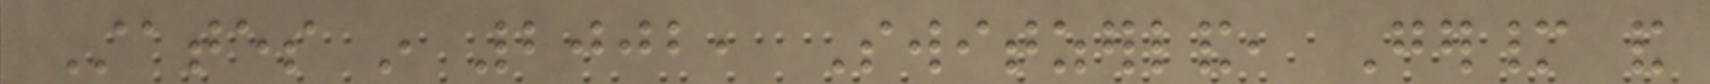States in 2002, Switzerland, Germany and
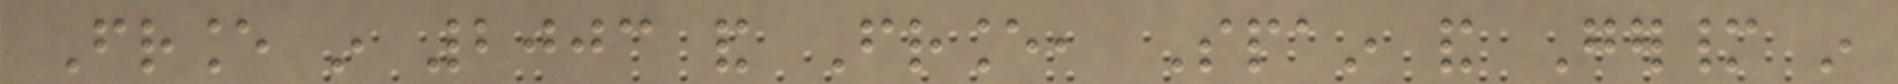France in 2003 and France, Spain and Germany in
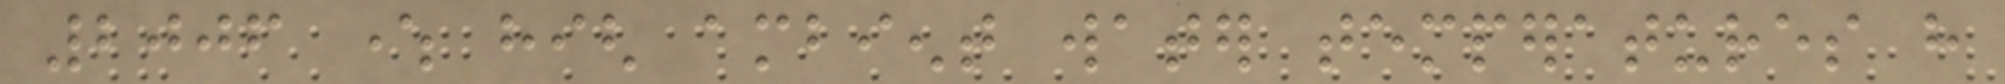2006 where high ambient water temperatures have
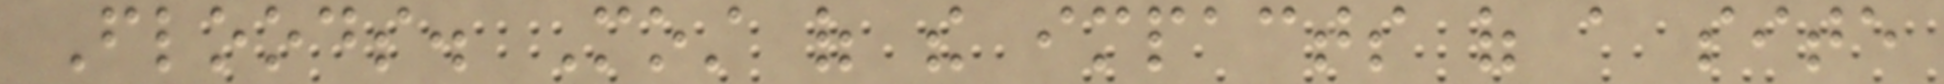Floods. Most of the impacts of a site
